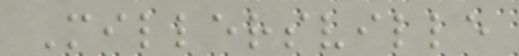Millersville
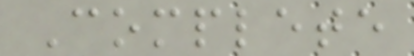Complete
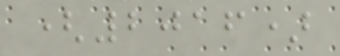(2016)
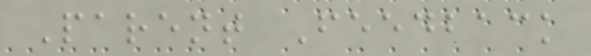Parent Feedback
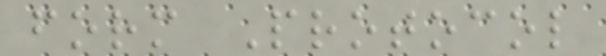form Protocol
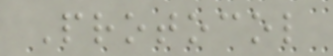Protocol
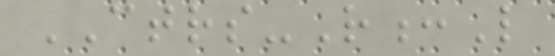CTRS-R:L
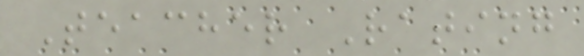Teacher Rating
